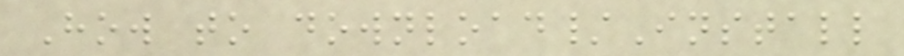How to download/Install
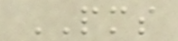PMS
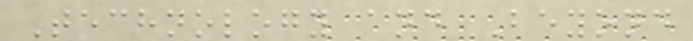Technology and Beyond
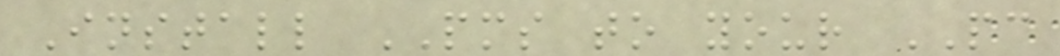Install PMS to your PC
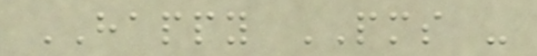HAPPY PMS -
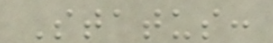Status:
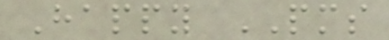Happy PMS
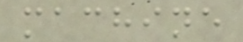machine
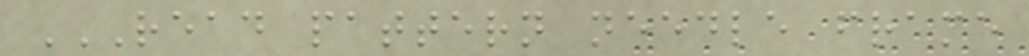READ PATTERN NEEDLE FRAME
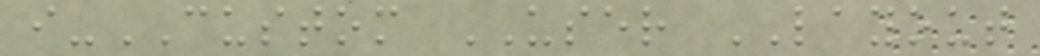i-CUSTOM USER LAYOUT
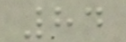84
